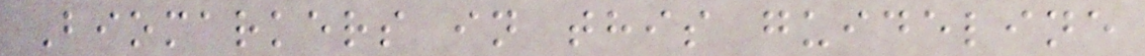Biomarkers in this guideline
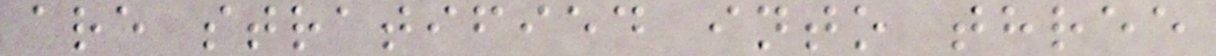are stratified into three
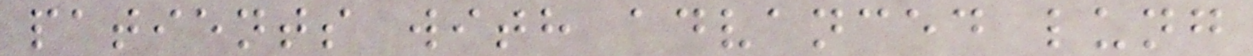patients with advanced lung
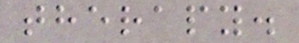therapy.
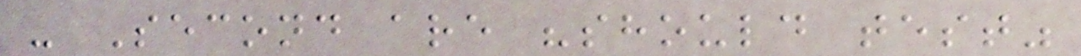- Second are "should test"
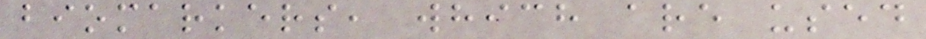biomarkers, which are used
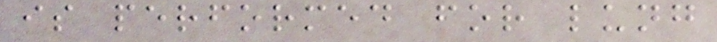is performed for lung
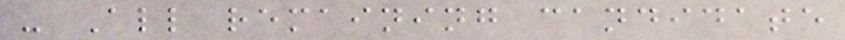- All remaining candidate
